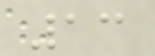13
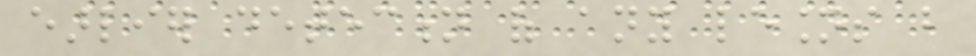earlier detection of any lesions but
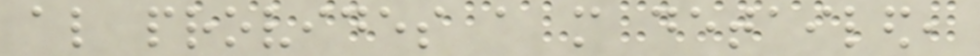also provides a more detailed,
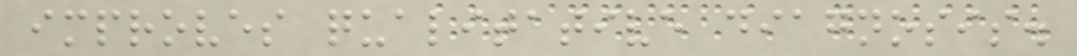improves qualitative diagnosis.
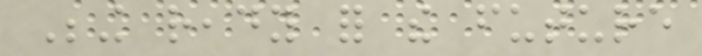Being ready for the future
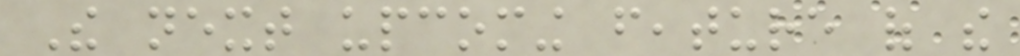The next upcoming feature of the
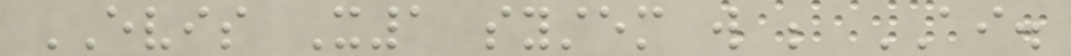EVIS X1 system will be AI.
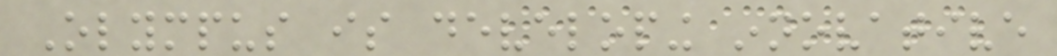Olympus is developing innovative
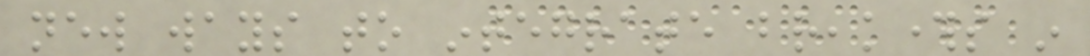new ways to integrate breakthroughs in
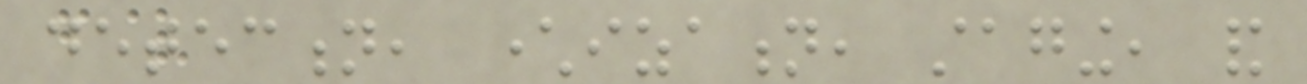detection, characterization, staging, and
